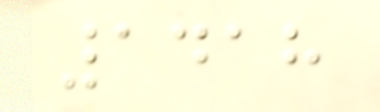1418
